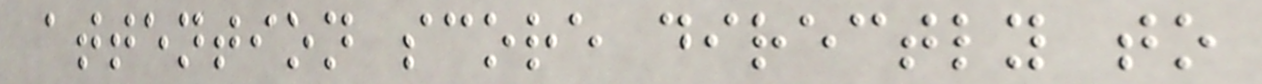attention score directly to
